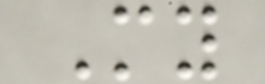My
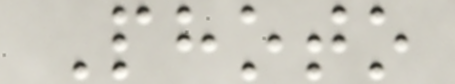Photo
